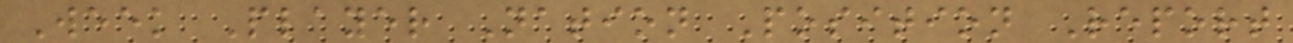Week Player Nation Position Report
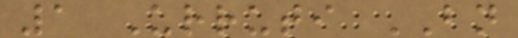1 Urruti BN
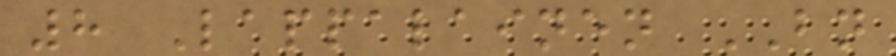8 Lappalainen BN
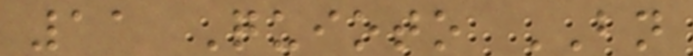11 Quioto BN
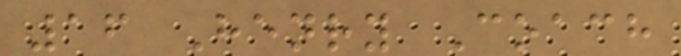16 Henry Coach
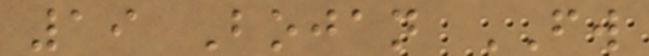19 Bojan FW
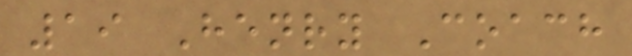19 Henry Coach
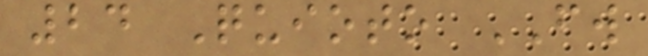24 Quioto FW
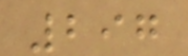297
